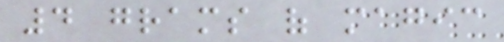4 grams of magic
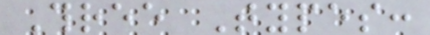Three Types:
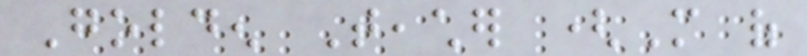Golden Teacher (More of
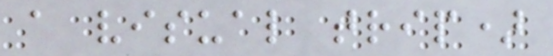a visual trip)
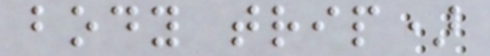body trip)
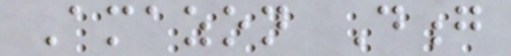Amazon Dong
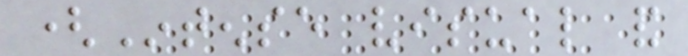(Intense visual and
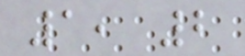1, 2
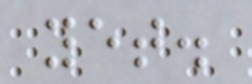yet.
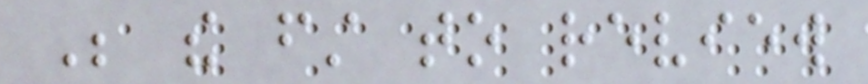Be the first to review
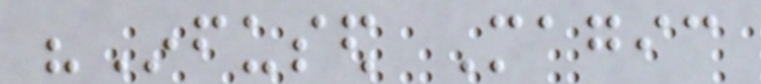"Infused Magic
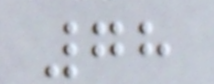78
